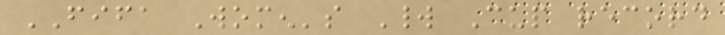FIFA Women's World Cup record
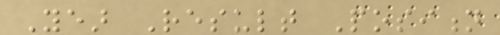Year Result Position
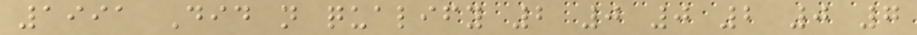1991 Did not qualify 2 0 0 2 0 7
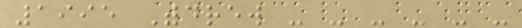1995 Withdrew - - - - - -
